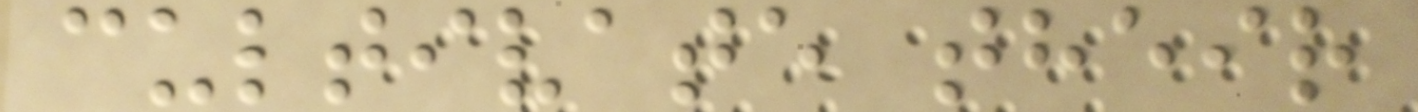cultivate their
